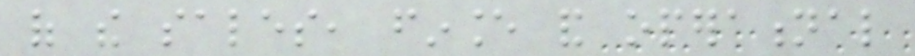of the sales, finance and operational
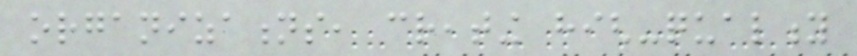organizations, creating high-quality
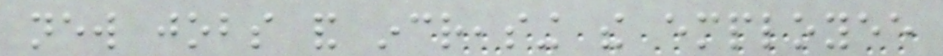new jobs and increasing the employee
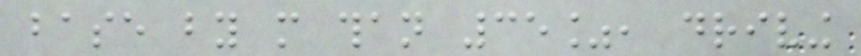base by more than 35%, driving
